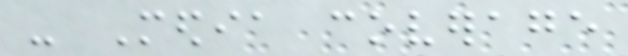- Media coverage
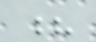?
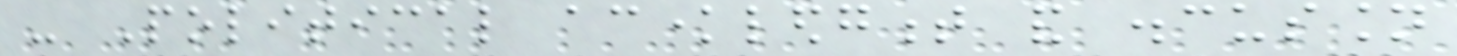- Political acknowledgment and discussion
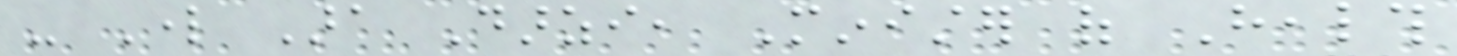- Lord Ara Darzi, Minister of Health
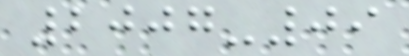2007-09
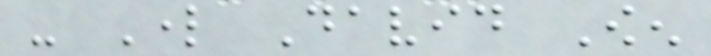- Lord David Owen
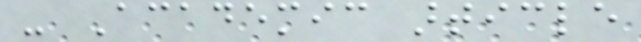- Academic article
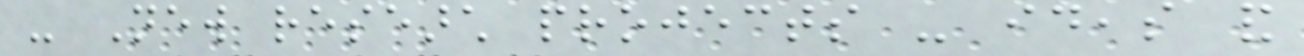- New research projects - ideas and
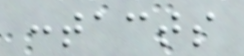contacts
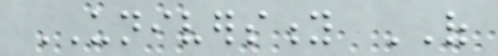UNIVERSITY OF
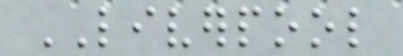LIVERPOOL
